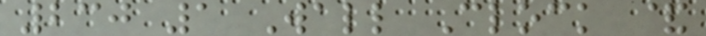230 1 Wall Clock &
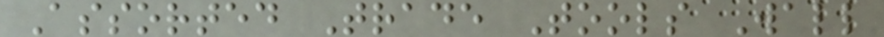Assorted Trade Tools Wall
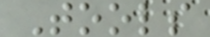Tools
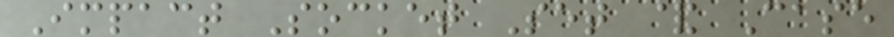Impact Socket Set & Case
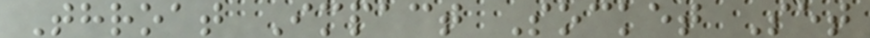Throat Impact Socket Set
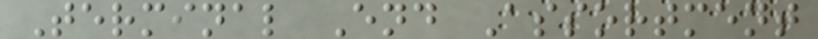Terminal End Assortment
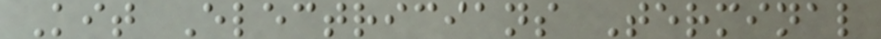Kit Electricians Terminal
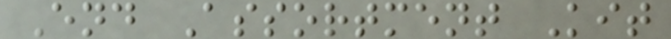End Assortment Kit
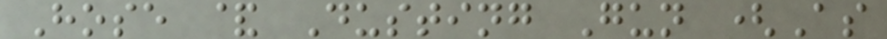Hose & Dusting Gun (As
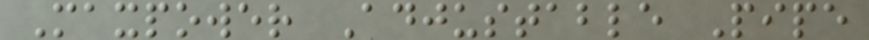Maxpower Adjustable Pipe
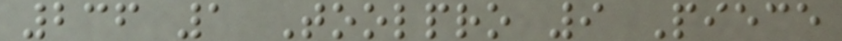236 1 Toolpro 9 Piece
